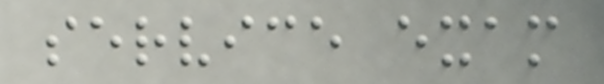service exam
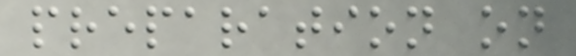preparation on
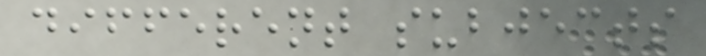different subjects
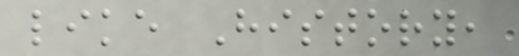like History,
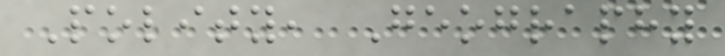Polity, Geography
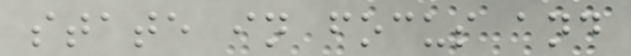state in focus and
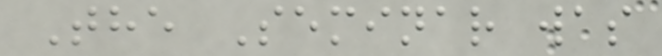The Seminar was
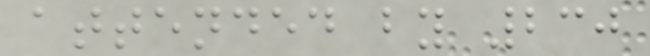attended by 230
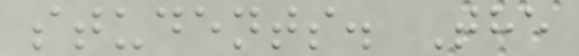students. The
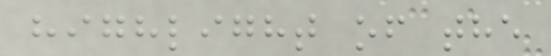highlight of the
